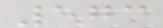573
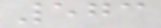573
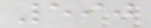590
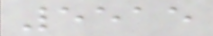5515
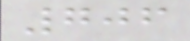706
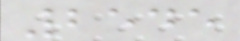2545
